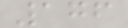176
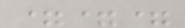===
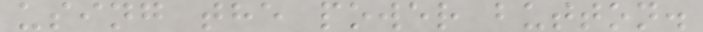using the power button.
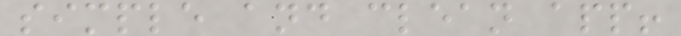simple and clean app!
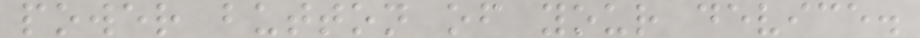power button of your device.
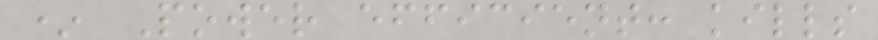* Power efficient: kills
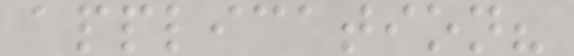application?
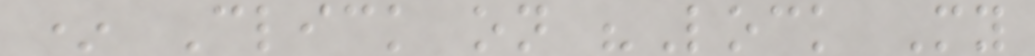* Click on "Lock My
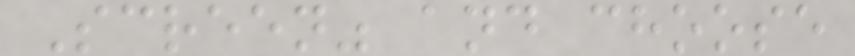Screen" and choose
